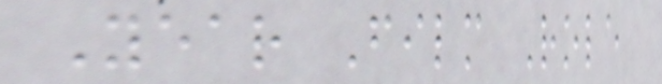Year Film Role
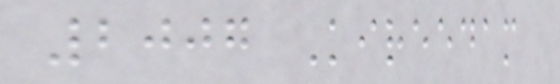2007 Kireedam
